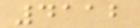4112
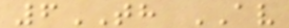6TH AV
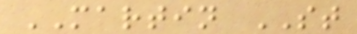MARTIN ST
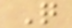Q
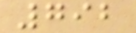792
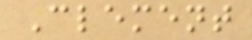Clement
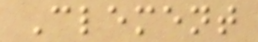Clement
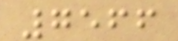7566
